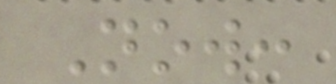Now:
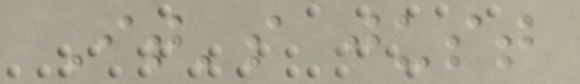It's just
